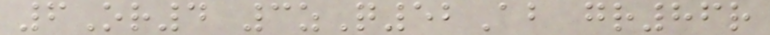6Or4 3zQ52Ab gr86r
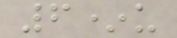6*u
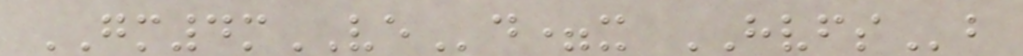GM4mVEd=x HVFSb
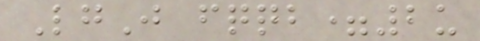LgJ fqqb=2u
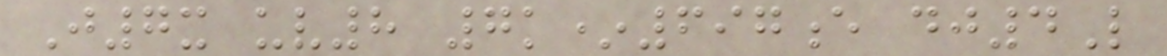J7x uv8 7k*697e dj4L
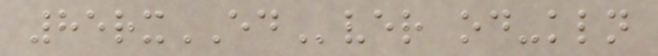85rxEDver od-kln
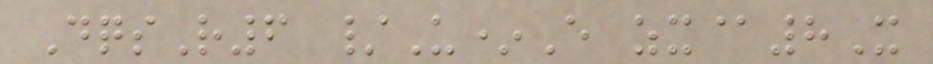DqsR6 /U*E zx@8X
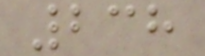238
